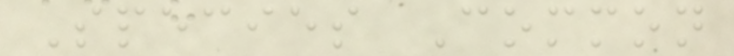Species Common
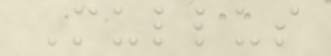Mullus
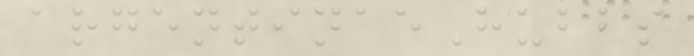argentinaeHubbs
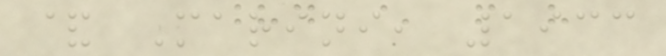& Marini, 1933
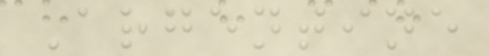Argentine
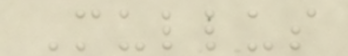Mullus
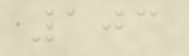103
